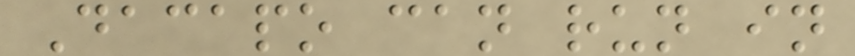Dacapo can run in
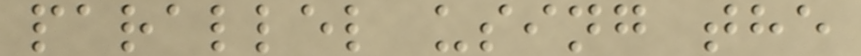parallel using the
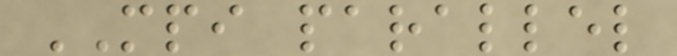MPI parallel
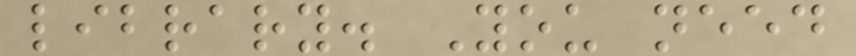library. You need
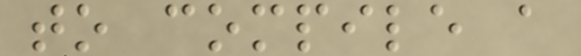to compile a
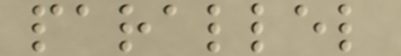parallel
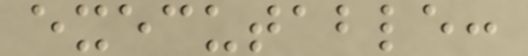executable:
